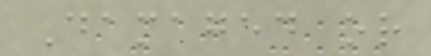Damaged or
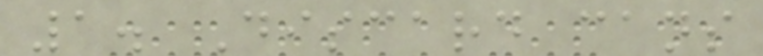1. Discard cans
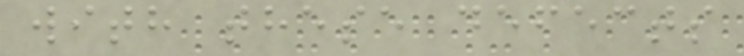with these defects
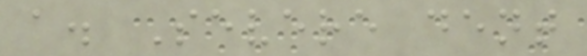a. Severe dent
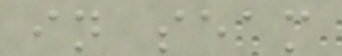in seam
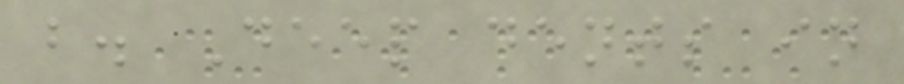b. Deep dents in
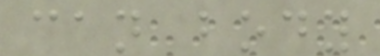can body
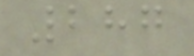287
